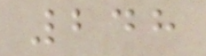248
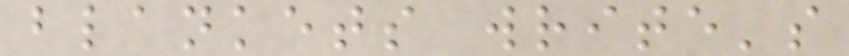blankets write's
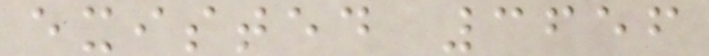existed 3656
